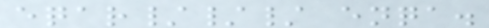eqar/// enqa.
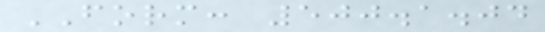FORM: 500.1.04
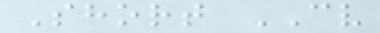Short CV
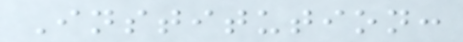Institution:
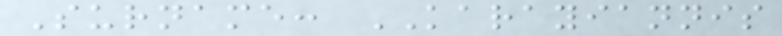Surname: KARAYIANNIS
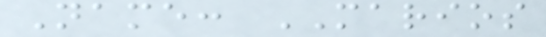Name: MARIOS
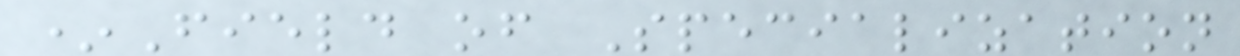*Field of Specialization
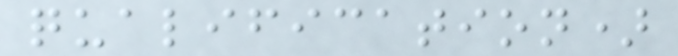qualification)
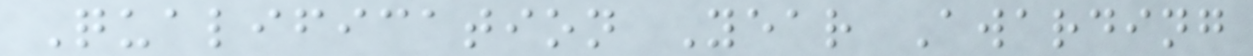Qualification Year Awarding
